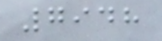7948
